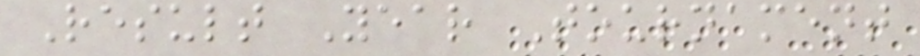Result Year Tournament
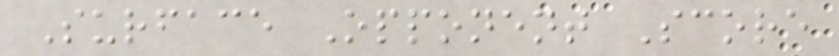Surface Opponent Score
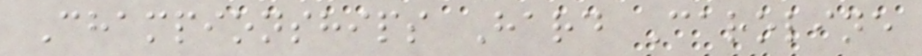Championships Hard Caroline
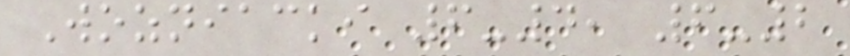Wozniacki 6-4, 6-2
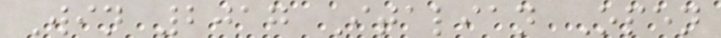Win 2017 Italian Open
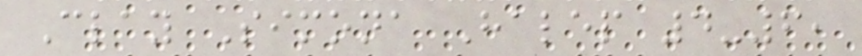Clay Simona Halep 4-6,
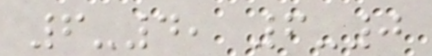6-4, 6-0
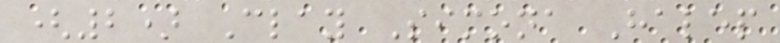(2) Clay Simona Halep
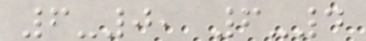6-0, 6-4
